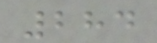284
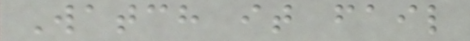Watch it fail
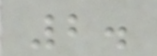2.
